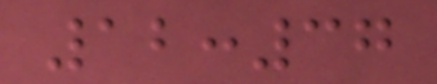12:37
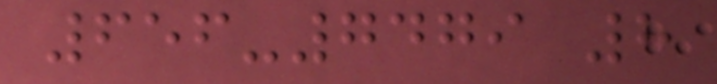656-7479 8
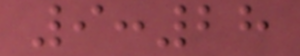9:28
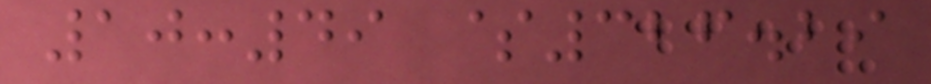10:49 $326.29
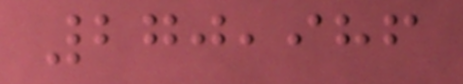270,986
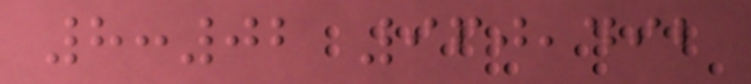8:02 960,492
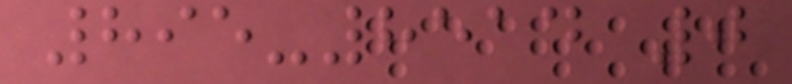895-8514 0
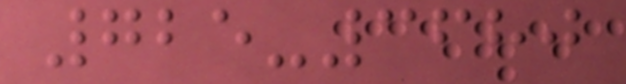725-3680
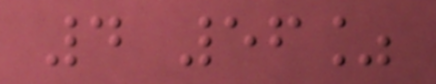4 56%
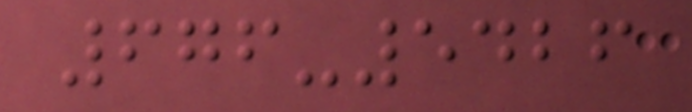676-5426
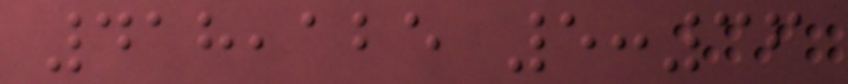418,125 5:36
